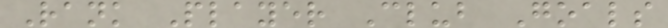Rank Player Club Goals
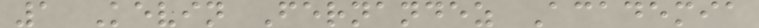1 Kevin Fernandez Academia
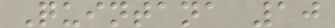Quintana 10
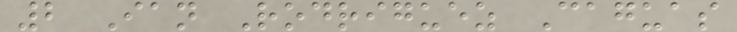2 Ian Rodriguez Caguas
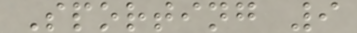Sporting 9
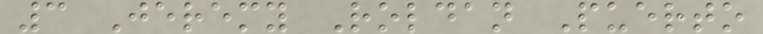3 Jeremy Roldan Puerto
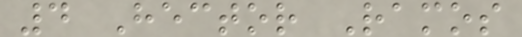4 Hector Ramos
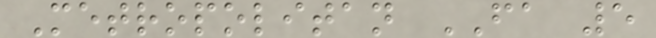Metropolitan FA 5
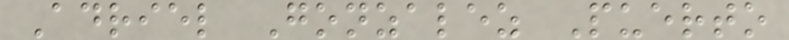Adriel Gonzalez Puerto
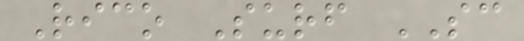Rico Surf SC
